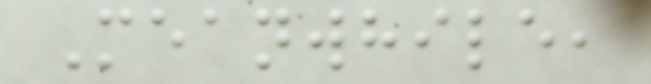Meanwhile,
